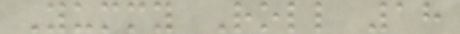Yummy Roll 18
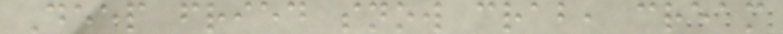Deep fried snow crab, cream
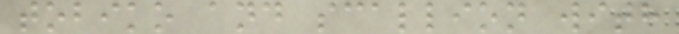tobiko and scallion with
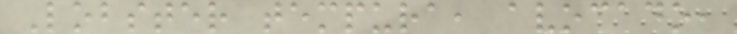Lobster tempura, avocado,
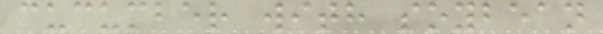cucumber with soybean
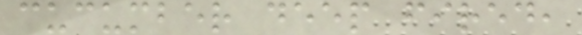cucumber deep fired,
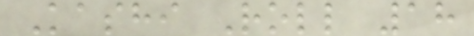Kashi Roll 18
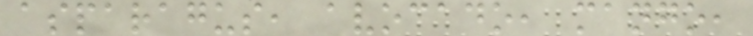asparagus, avocado, mango,
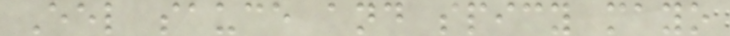Eel sauce and spicy mayo
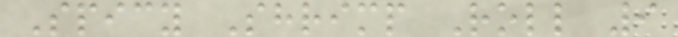Spicy Shrimp Roll 9
